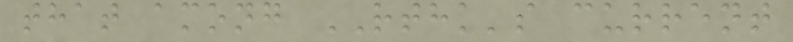that among RTHK's current
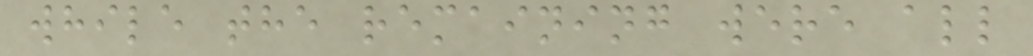while the remaining were all
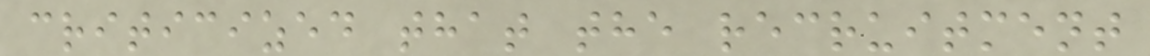criticized that the recruitment
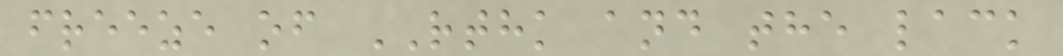freeze of RTHK and the lack
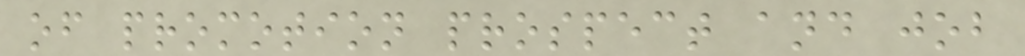of promotion prospect and job
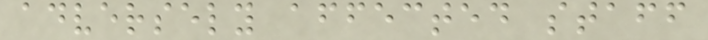adversely affected staff
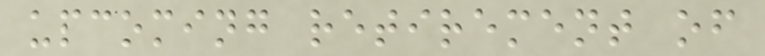upcoming retirement of
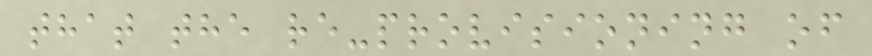that the re-provisioning of
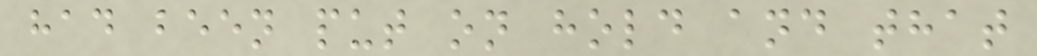had been put on hold and that
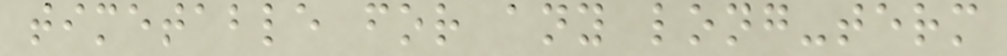timetable for any long-term
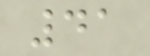41
